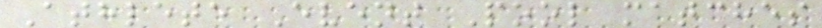Athlete Event Pool matches
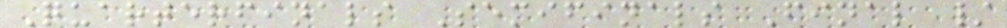Quarterfinals Semifinals Final /
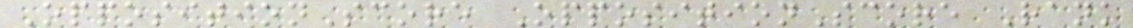OppositionScore OppositionScore Rank
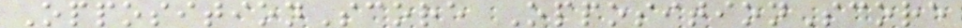OppositionScore OppositionScore
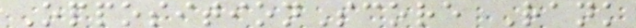OppositionScore Rank
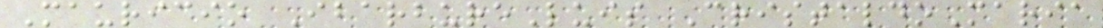Mauricio IbarbureLuis CristaldoMaria
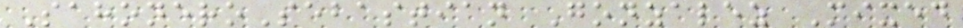SahoneroSebastian Gonzalez Mixed
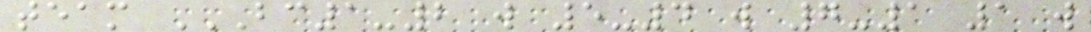team BC1-2 W 5-4 W 7-1 1 W
